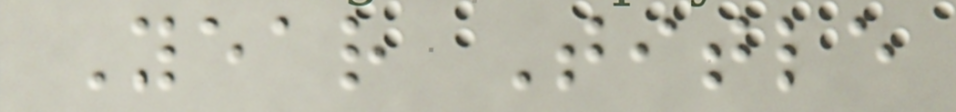Year Title
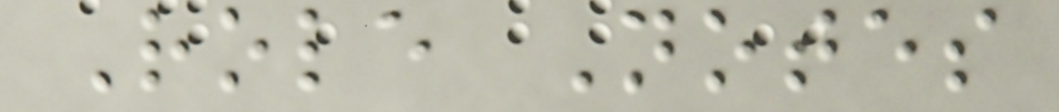Role Notes
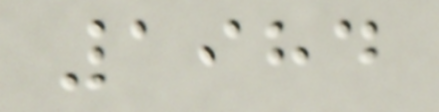1984
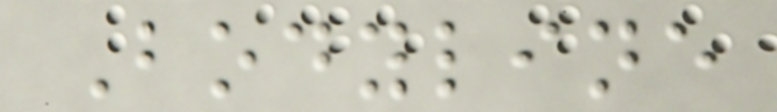Bodyline
